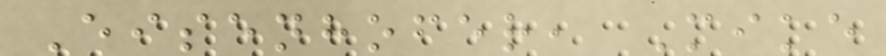Eisenhofer, Mike
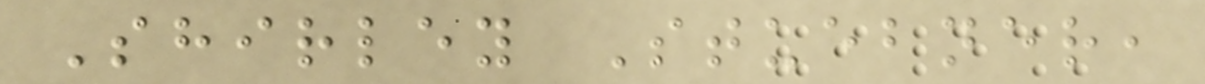Shirley Stuebner,
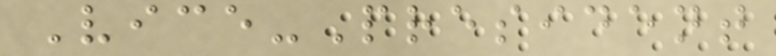Vice-President
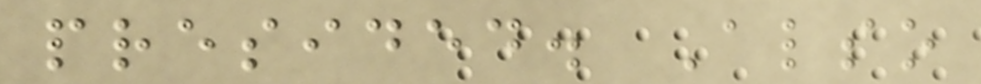presided. Also
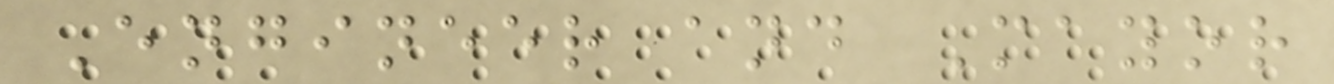Engineer and Mayor
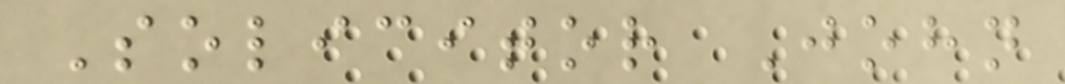Solicitor John
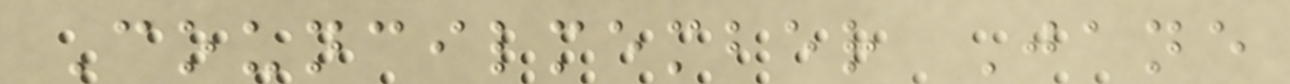Councilmember Jane
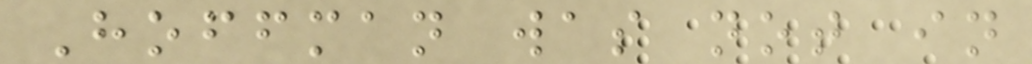Hoffman was not in
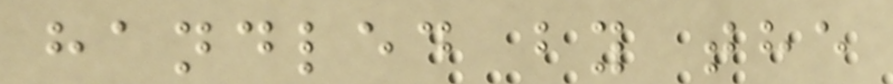handled by the
